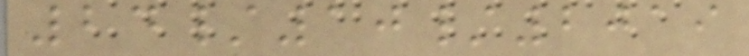24/10/2019
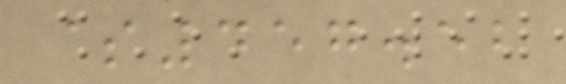$457.52
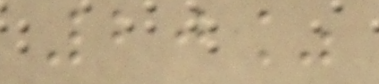20%
